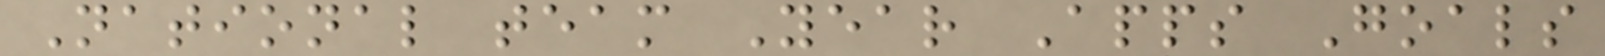National team Year Apps Goals
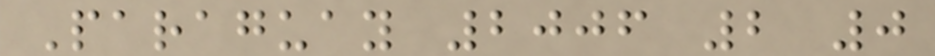Paraguay 2006 2 0
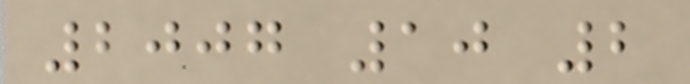2007 10 2
